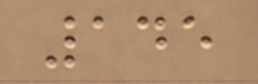145
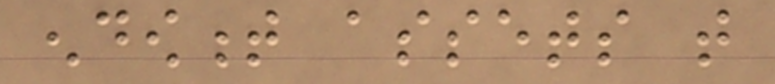endowment assets that
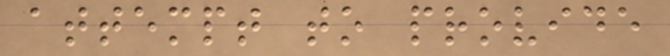attempt to provide
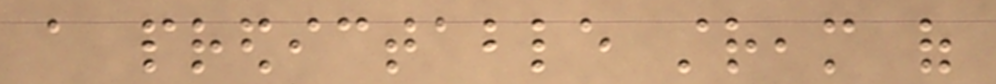a predictable stream of
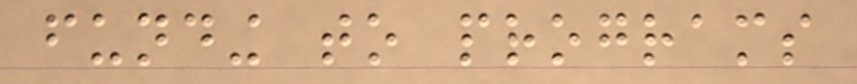funding to programs
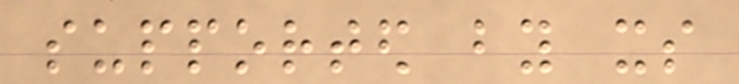supported by its
